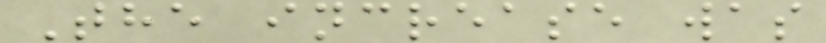The increase was
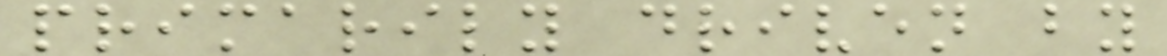primarily driven by
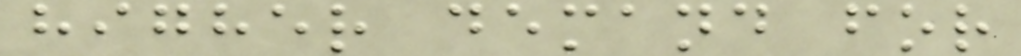higher demand for
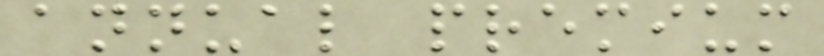annual premium
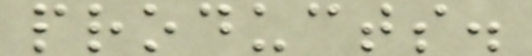products.
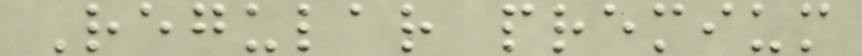Regular premium
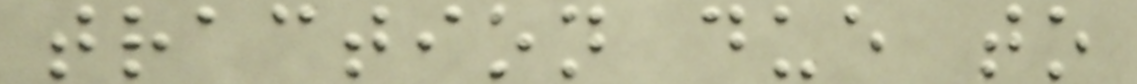traction due to
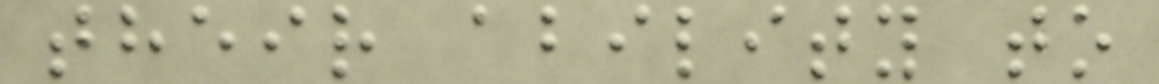their ability to
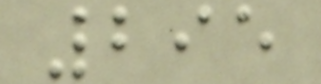295
